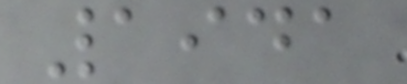1941
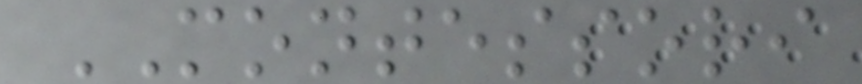MONTESSORI
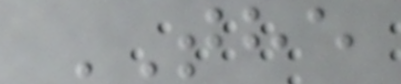THE
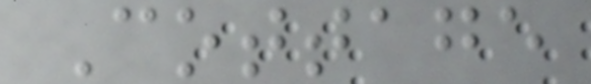Cottage
